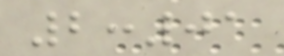2:01
